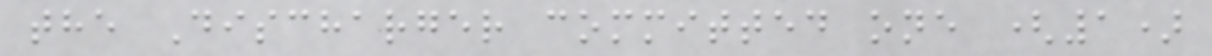the Discharger committed one (1)
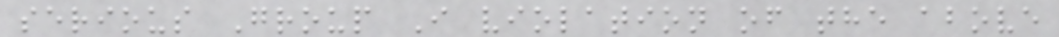serious Group I violation of the above
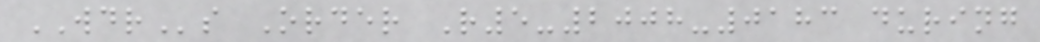WDRs Order R5-2008-0183 during
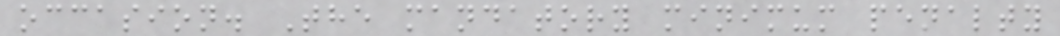occasion. The mandatory minimum penalty
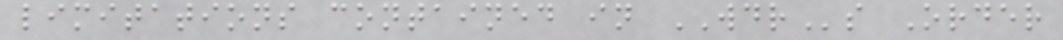limitations contained in WDRs Order
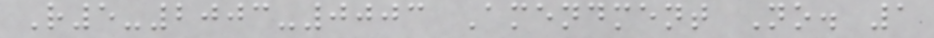R5-2003-0003 Amendment No. 1
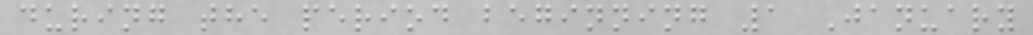during the period beginning 1 January
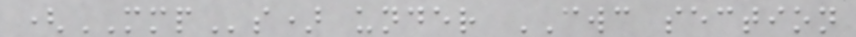(MMPs) under CWC section
